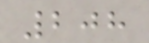208
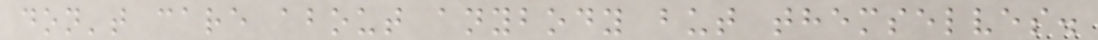don't care about anybody but themselves.
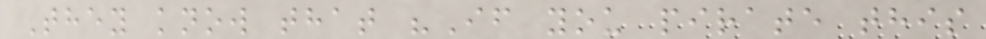They know that "If you pirate this
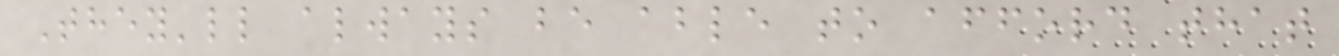They'll always be able to afford that
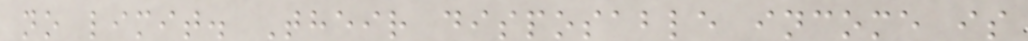no limit. Their disposable income is
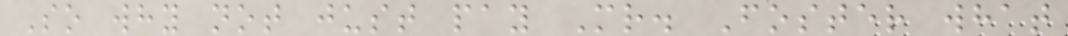So why not just pay Mr. Foster what
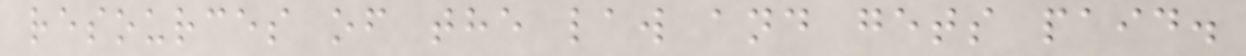resources of the law and gets paid.
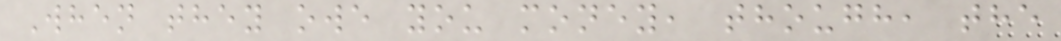When they owe you money, though, the
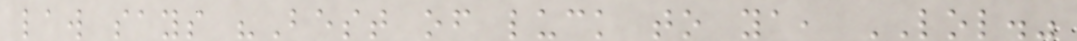law says "Best of luck to ya, LOL."
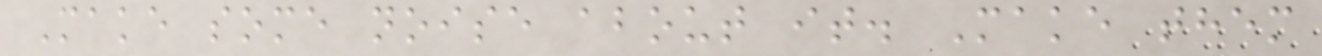Make some noise about it. Make them
